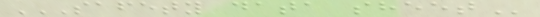SAFETY DATA SHEET
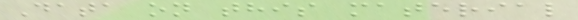Data on this material
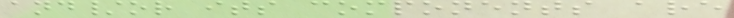and/or its components are
